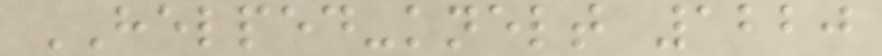HELPED-knelt 1220
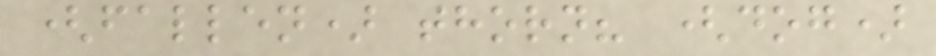(fallen) thorn? (dog)
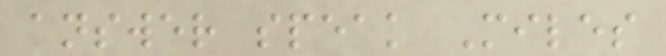answer speak Miles
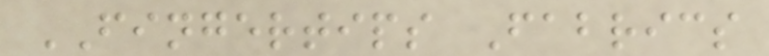FINGERTIPS Fabrics
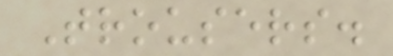Trousers.
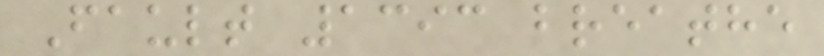Fault 1393 breathe
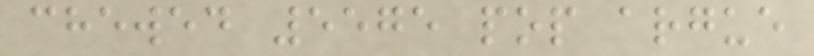chewed 5575 pop argue
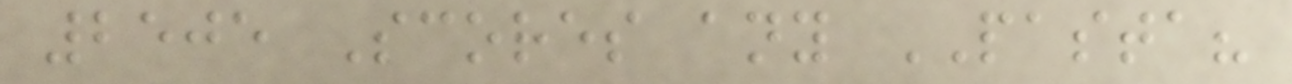2505 Scores any PASTA?
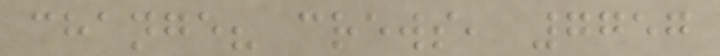change? crews, 7757
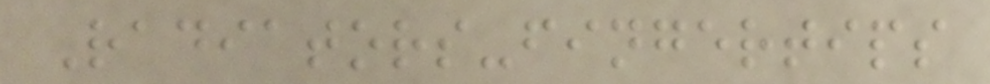Radiators-fingertips
